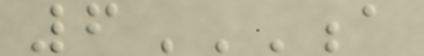6A
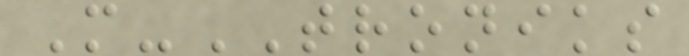M-TRONIKS
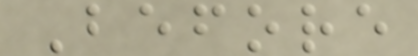Before
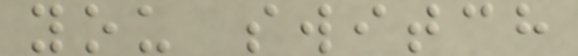you switch
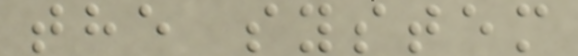the system
